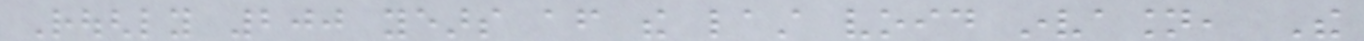Roughly 200 years after the last void invasion, The
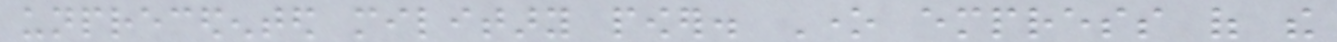unprecedented military power. One empress of the
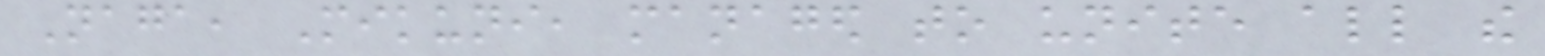Naga, Mikuni, managed to unite all the
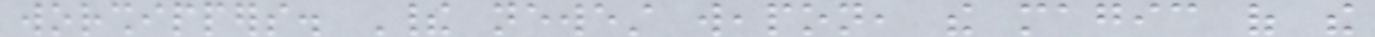worshippers. Their newest weapon, the magic of the
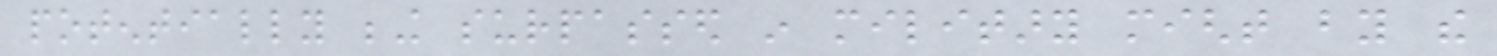potentially being surpassed in military might by the
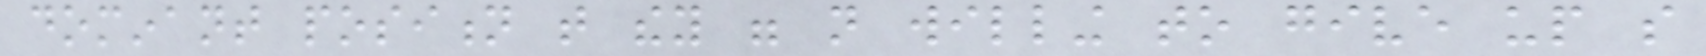dominant position that they were not willing to give up so
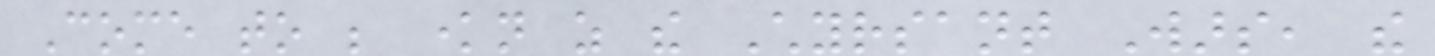Come to be known as the Chyrsant Wars, the
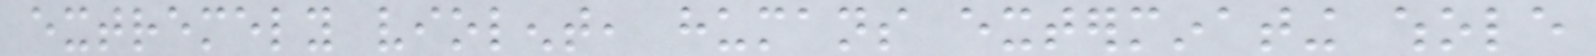extremely violent, humans exterminating whole
